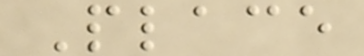Place
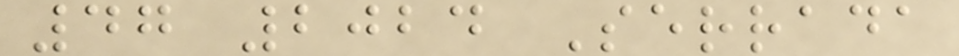47 2024 Serrada
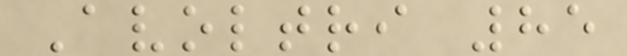Avoltri 85
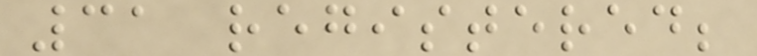31 registered;
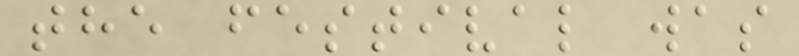the festival was
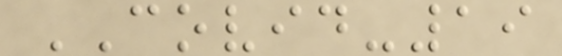COVID-19
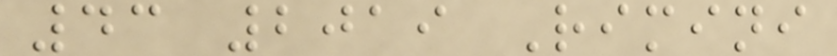43 2019 Rimini
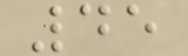45
